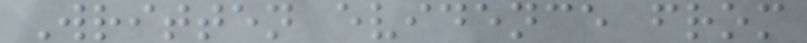Written evidence from
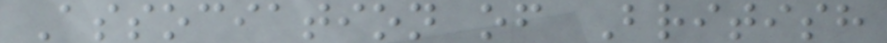Association of British
